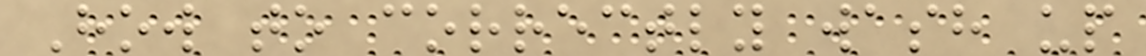How to correctly wash up
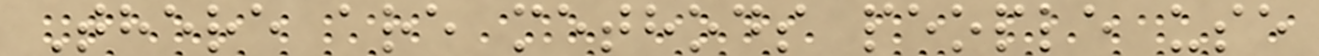There are methods people use
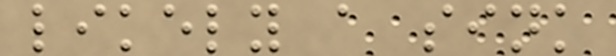likely a sink
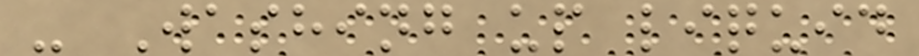- Washing up liquid
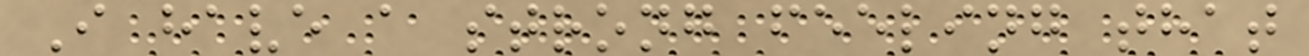I have a strong feeling that
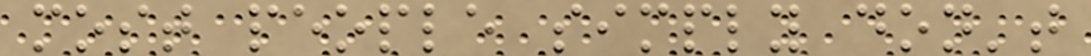most people simply don't
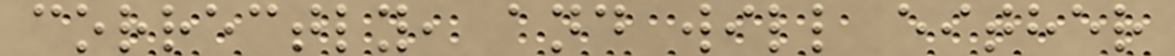correctly, and will either
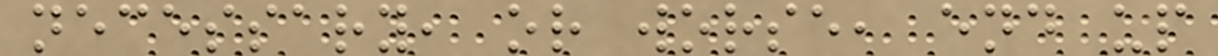necessary, or worse, end up
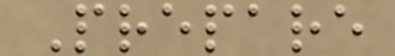Prepare
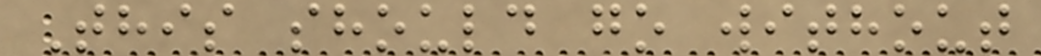This should go without
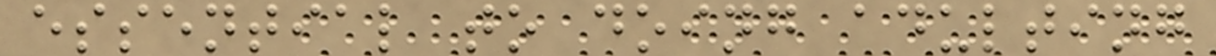essential to doing adulting
